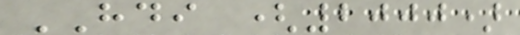HDI (2000)
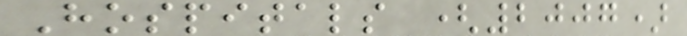Hospitals (2007)
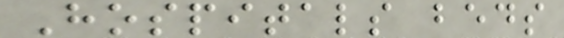Hospitals beds
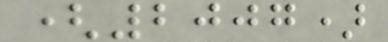(2007)
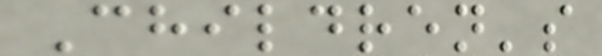Children's
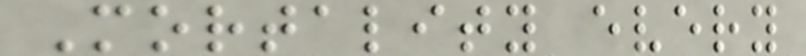Mortality every
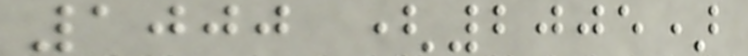1000 (2005)
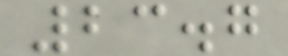23.7
